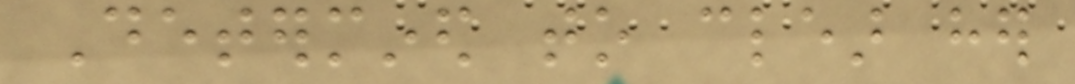Determined to clear her
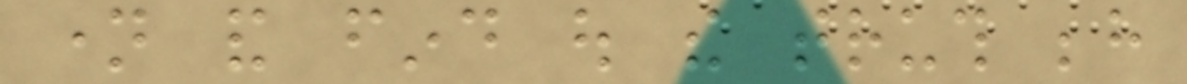name and find out the truth behind
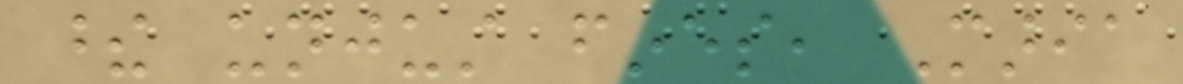these unjust fines, Maria
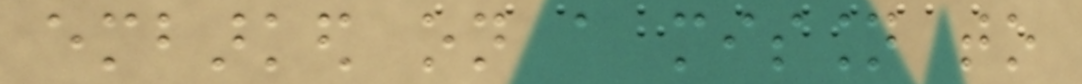embarked on a mission to
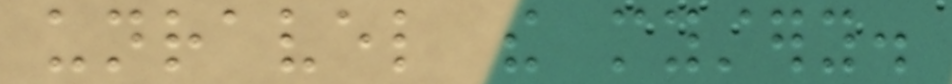unravel the mystery.
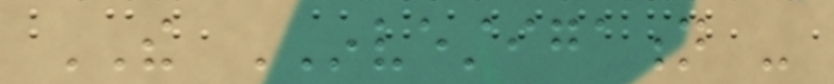THE INVESTIGATION -
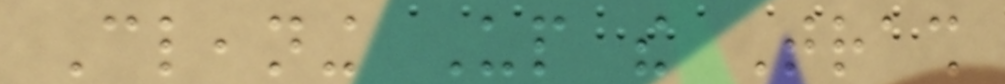Cleaning Up the Trash
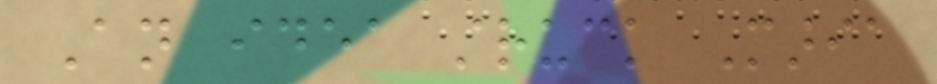An idea struck Maria
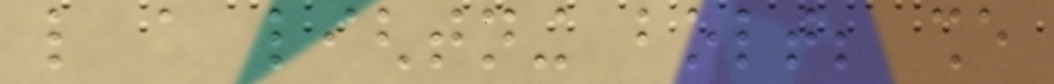like a lightning bolt; she
